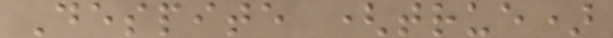Despite (true)
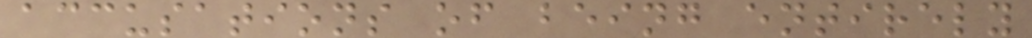accusations of being entirely
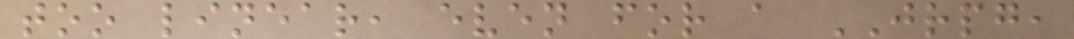too linear, even for a JRPG,
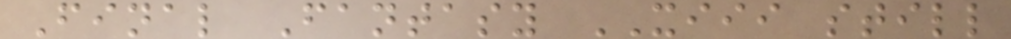Final Fantasy XIII still
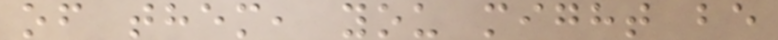of them, you might be
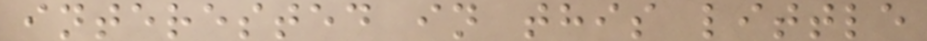interested in this little
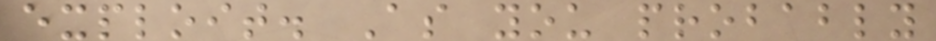exploit. As you probably
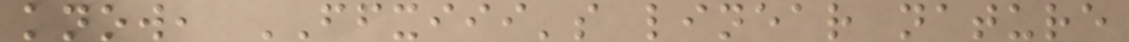know, FFXIII's linear nature
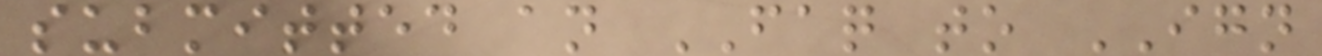submitted an FAQ to IGN
